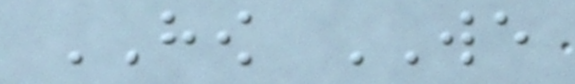HOW WE
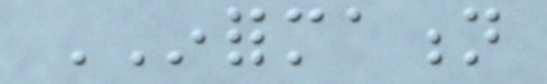INFORMATION
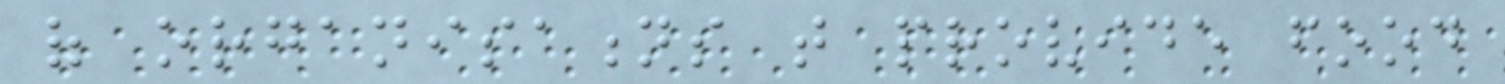of organisations that provide food
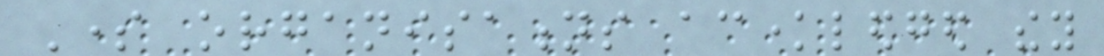Some organisations acknowledged they
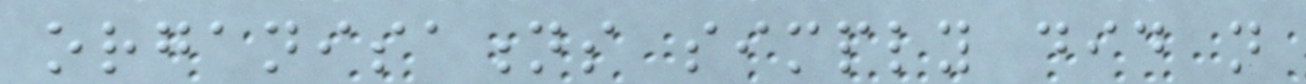organisations simply did not
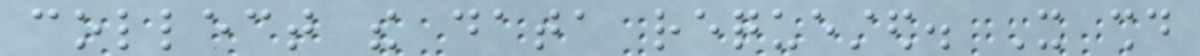collect the data requested. It should
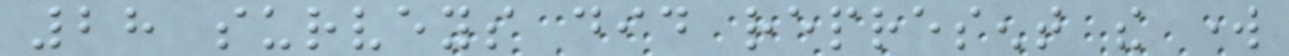28 surveys did represent the work
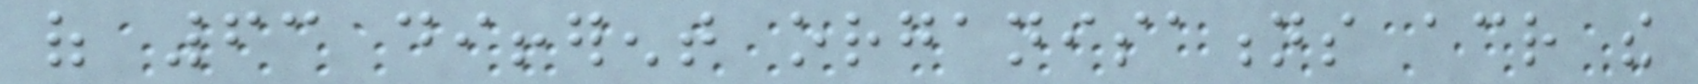of 63 different organisations across the
